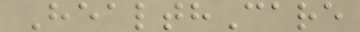HealthCare
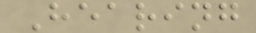Hearing
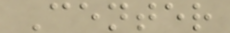Center
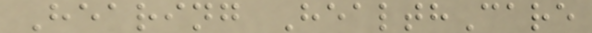Hearing HealthCare
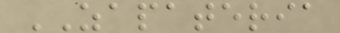ZAPATERIA
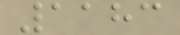1183
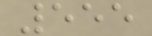555
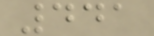441
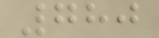780
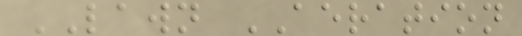LAWN AERATION
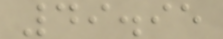49.95
